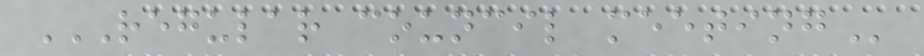REGULAR COUNCIL MEETING
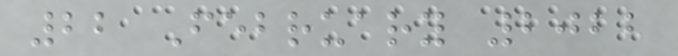22 February 2022
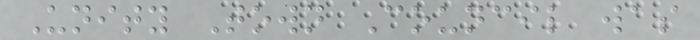Unity Town Council was
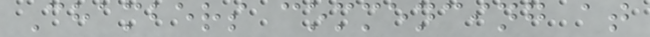Chambers commencing at
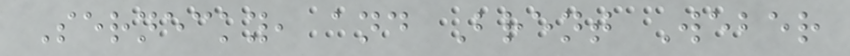Sernecky, and Brent Weber
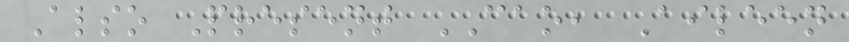Also Present CAO, Aileen
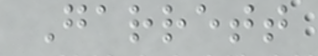Garrett
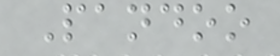Pandoo
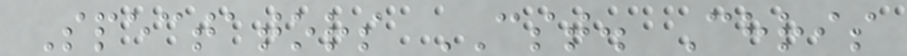Spectators CST. Chris
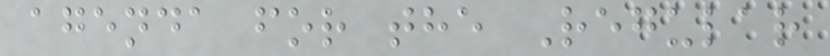agenda for the Regular
